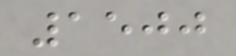1500
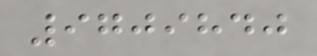9709840
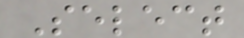Select
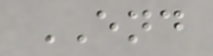END
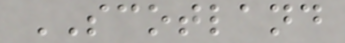SCOTLAND
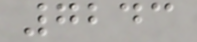7243
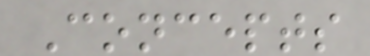Concepts
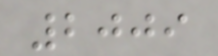2009
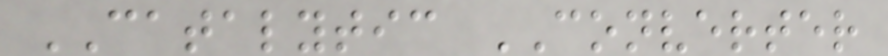CATALYTIC CONVERTER
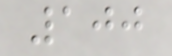100
